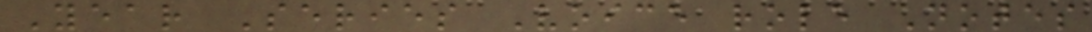Year Series Voice role Notes
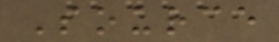Source
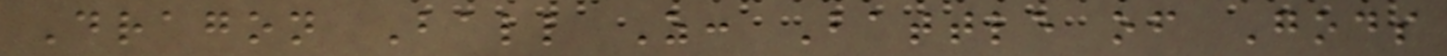Dragon Ball Z: Battle of Gods
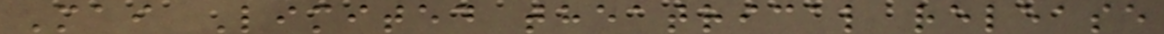Mai Limited theatrical release
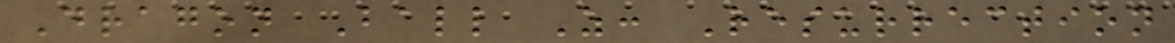Dragon Ball Z: Resurrection
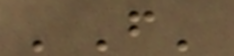'F'
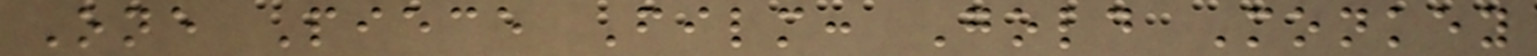One Piece Film: Gold Monkey
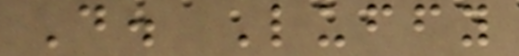D. Luffy
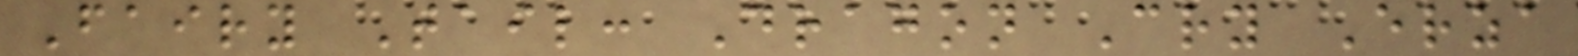Fairy Tail: Dragon Cry Erza
